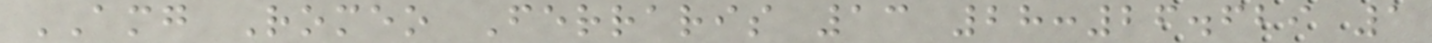AMG Romeo Ferraris 13 28:26.629 1
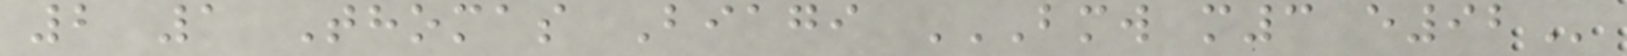2 1 Thomas Biagi BMW M3 E92
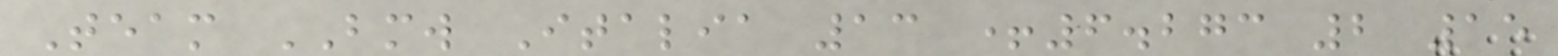Team BMW Italia 13 +6.273 2 15
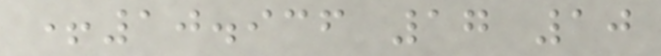+10.936 17 10
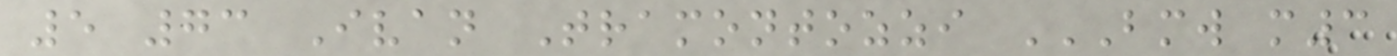5 73 Ivan Tramontozzi BMW M3
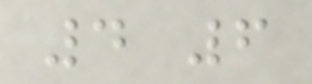4 6
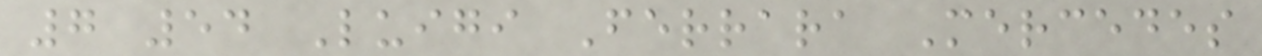7 54 Luigi Ferrara Mercedes
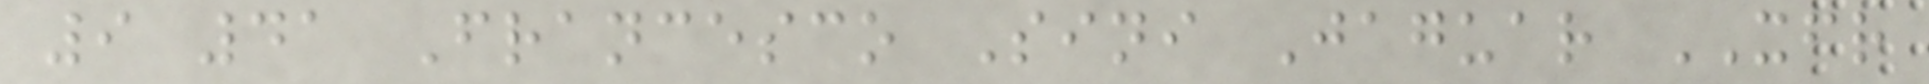9 41 Francesco Sini Jaguar XFR
